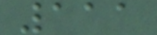111
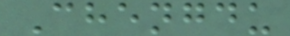Chengdu
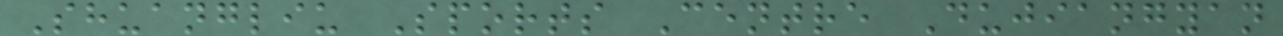Shuangliu Sports Centre Dujiangyan
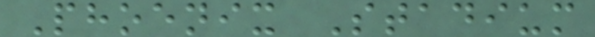Phoenix Stadium
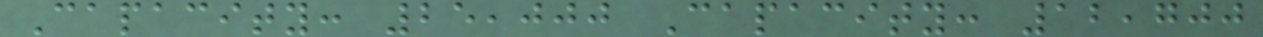Capacity: 25,000 Capacity: 12,700
